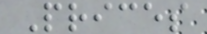Prices
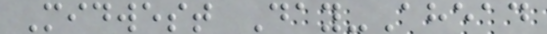Midwest Day-Ahead
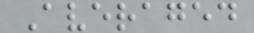Averaged
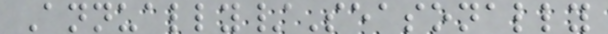Annually/Seasonally
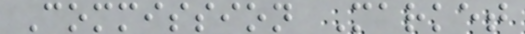Commission Market
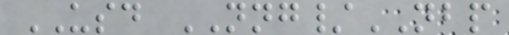USD NNG/NBP
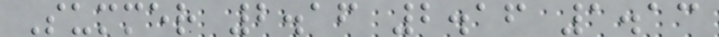Summer 2.16 2.16 1.13
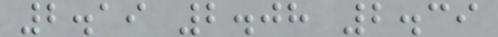2.19 2.08 2.39
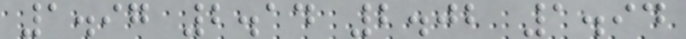1.97 2.14 2.02 1.94
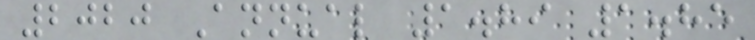2020 Annual 1.89 1.85
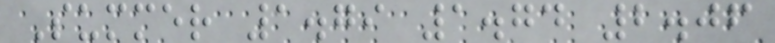Summer 1.79 1.74 2.06
